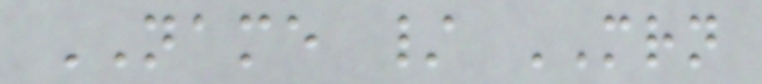NAME / MRN
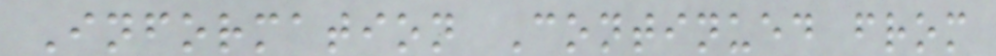Information Continued from
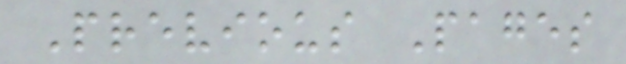Previous Pages
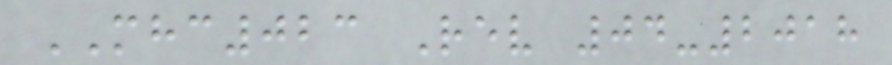MHC023 Rev 04-2018
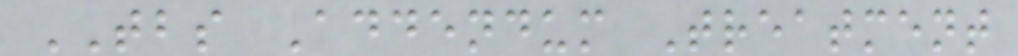TBS Addendum Treatment
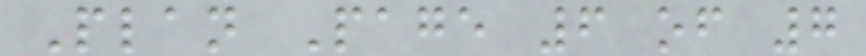Plan Page 6 of 7
